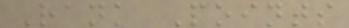Rank Points
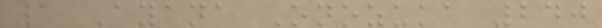1 Ayana Onozuka 240
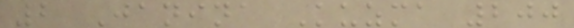2 Janina Kuzma 200
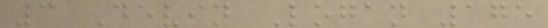3 Devin Logan 175
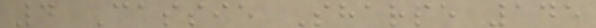4 Cassie Sharpe 145
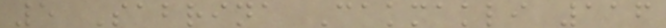5 Sabrina Cakmakli 116
